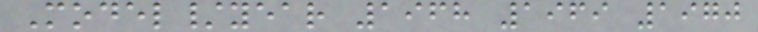Model/year 1968 1969 1970
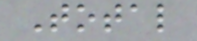Total
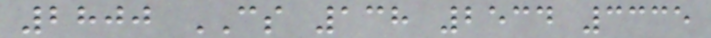2800 CS 138 2534 3335
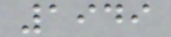1949
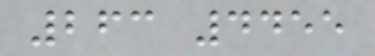263 4455
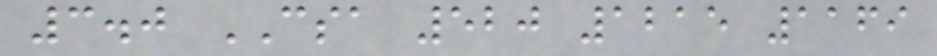3.0 CSA 520 1215 1169
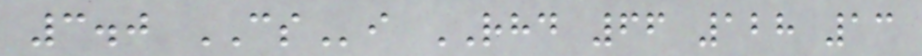3.0 CSi RHD 66 128 13
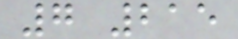7 215
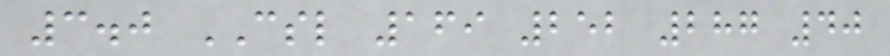3.0 CSL 169 252 287 40
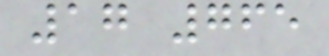17 765
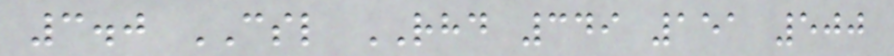3.0 CSL RHD 349 151 500
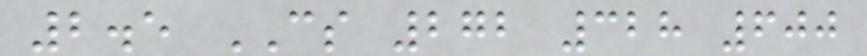2.5 CS 272 328 600
